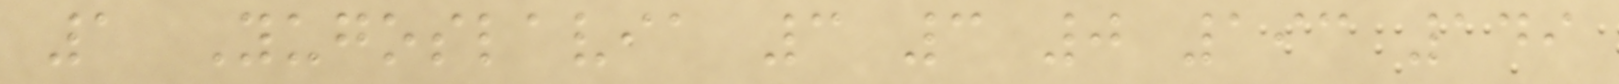1 Yugoslavia 3 3 0 193 149
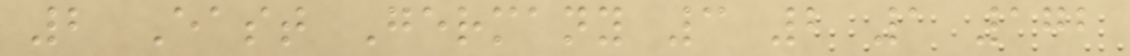2 East Germany 3 2 1 172
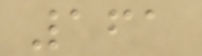161
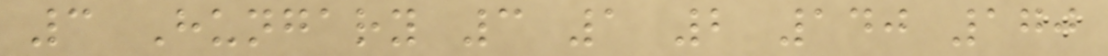3 Hungary 3 1 2 140 170
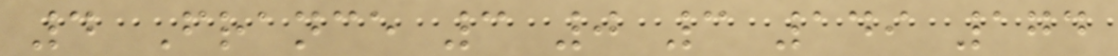4 France 3 0 3 149 174
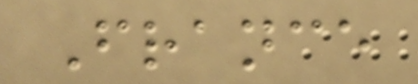France
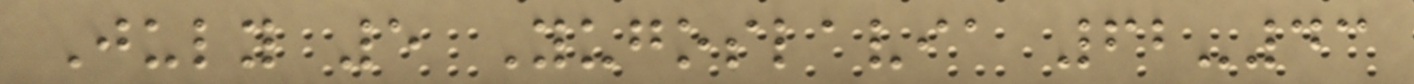July 5 Yugoslavia 62-43
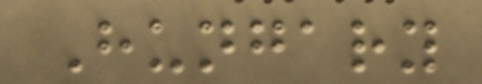Hungary
